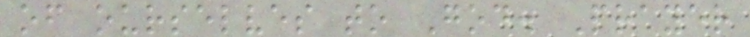of ourselves to God. Prayer
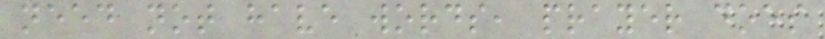need not have words, prayer does
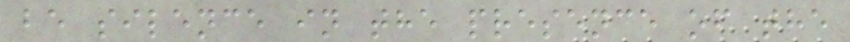be silence in the presence of the
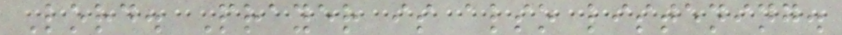Lord. Prayer is also listening.
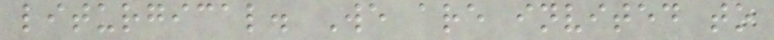liturgical. We are invited to
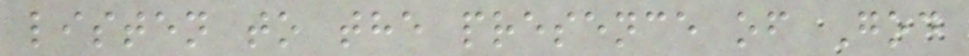listen to the presence of God
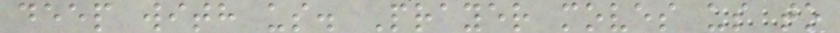deep with us. Prayer moves us to
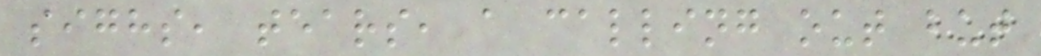sighs, tears, a calling out but
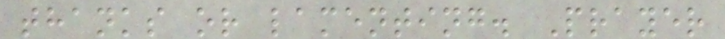thanks or lamenting. Prayer
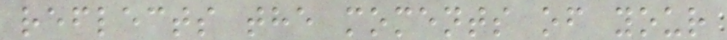reflects the moments of your
